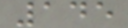145
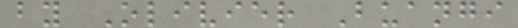by Olivier Buangi
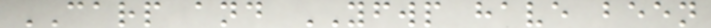CARP and YFWP have been
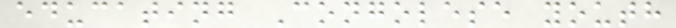educating Congolese youth
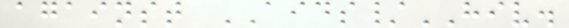against AIDS/HIV.
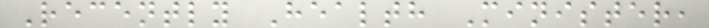Recently Health Minister,
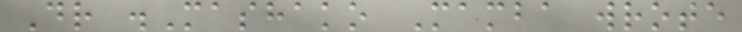Dr .Mashako Mamba wrote
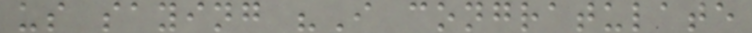us saying "I congratulate
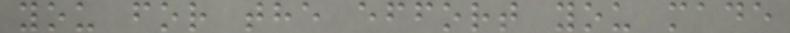you for the effort you made
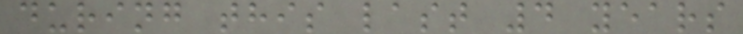during this last 4 years
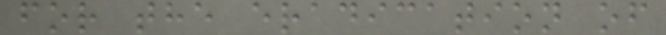for the eradication of
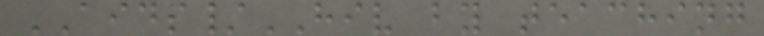AIDS/HIV by teaching
